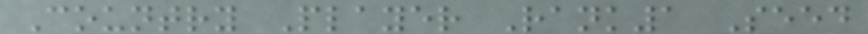Country Player Rank1 Seed
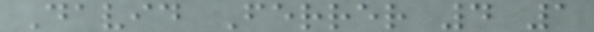David Ferrer 4 1
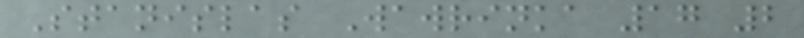Stanislas Wawrinka 17 2
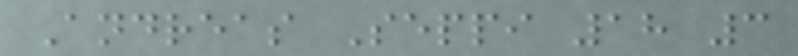Andreas Seppi 18 3
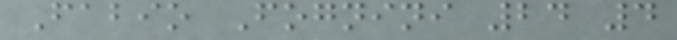Fabio Fognini 24 4
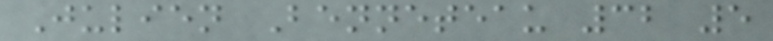Julien Benneteau 32 5
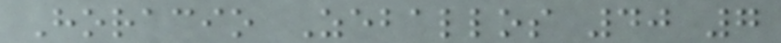Horacio Zeballos 40 7
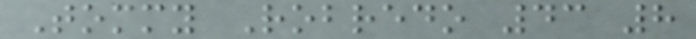Tommy Robredo 43 8
